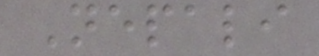Nepali
